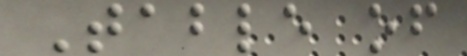Table of
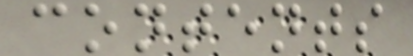contents
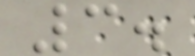3.
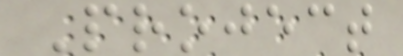Project
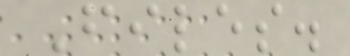Files.
